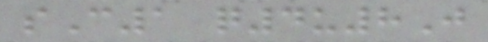sC1 q4u8J
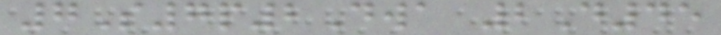7S7p2Dwa 2D45
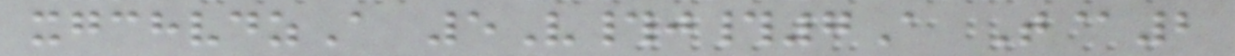xgchvdzA 5V#j#7A T@2
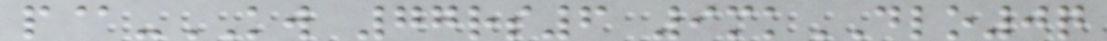p@-KW 77rs6 9mkDLO0q
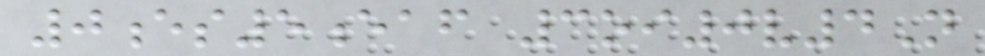0es5eaf 3oi0v4N
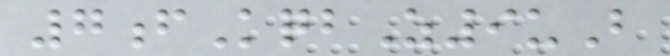7fKqbZ9uB
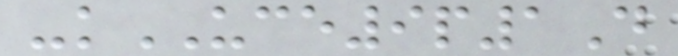-kUCE9p1D
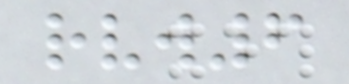rvw6
